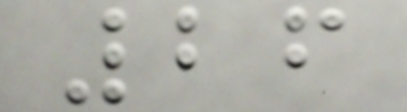26
